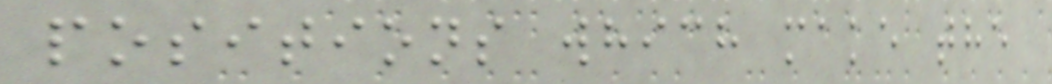positions which make the
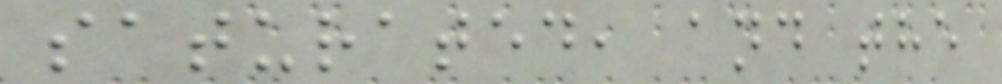saturated, and the
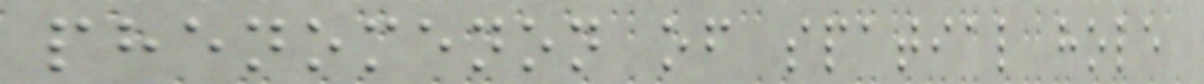phenomenon of spatial hole
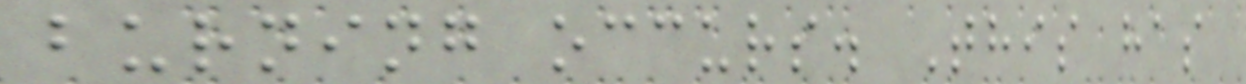burning occurs. This has
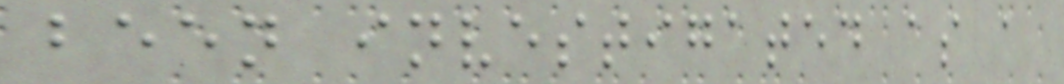been investigated as a
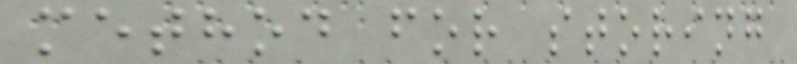method for storing
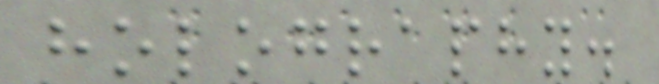holography.
